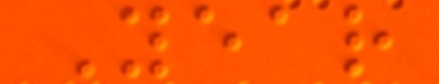Year
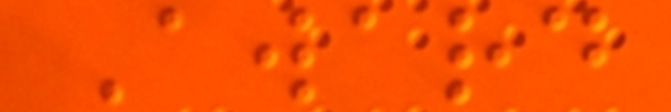Award
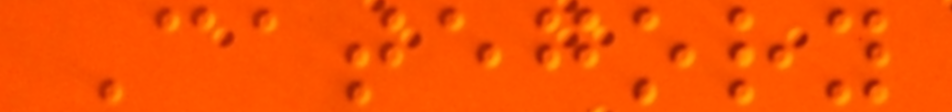Category
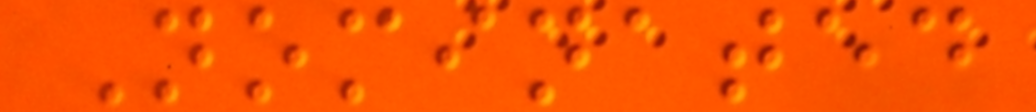Nominated
